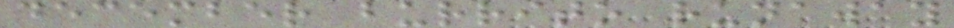december burrito runaway
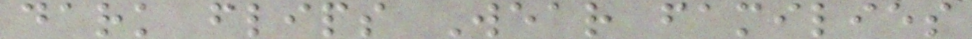dark flips Wear families
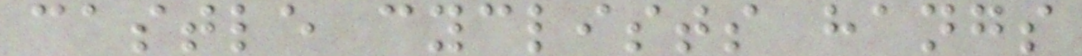castle cyclists hangs
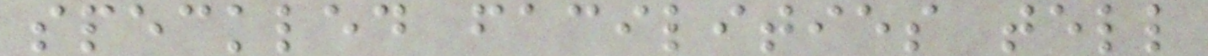speckled facilities tell
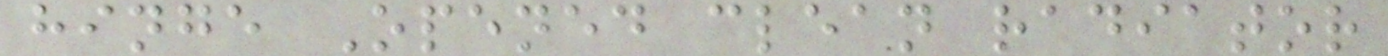hinge Opened clean radiator
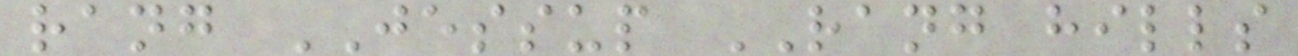rang JESSUP RANG hills
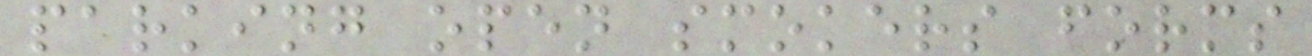parking open smokers forms
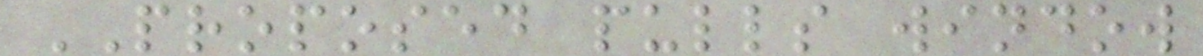PROPOSED pulls window
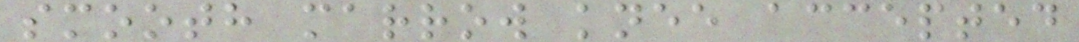smooth marrow knee accepted
